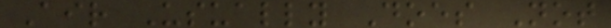Air Usually Does Not
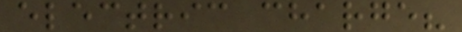electric charge?
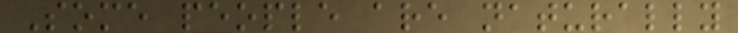Some people are naturally
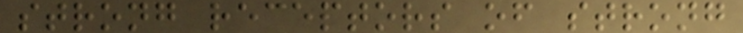strong receptors of strong
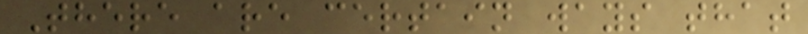There are certain ways that
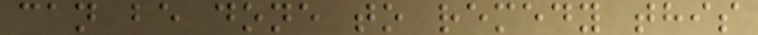can be done to remedy this
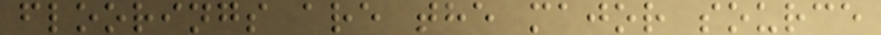floorings are the major source
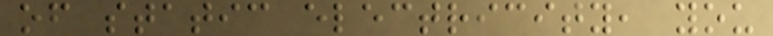of static electricity, you
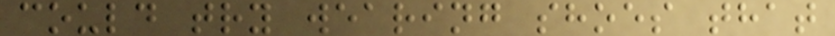could try wearing shoes that
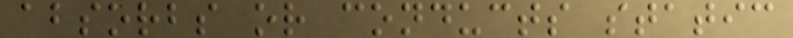absorbs or conducts static
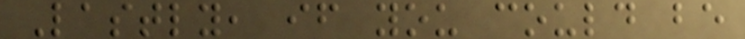Lastly, if you could be
